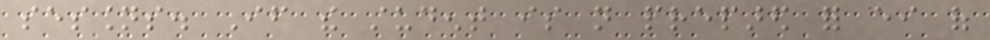sessions. If the student is not prepared for either of
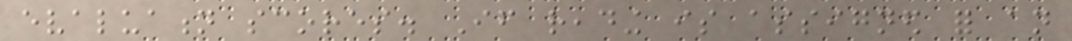evaluation scores. If reading is assigned for an
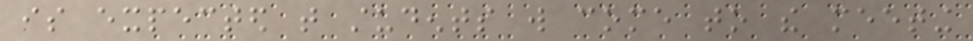is expected that students will come to the meeting
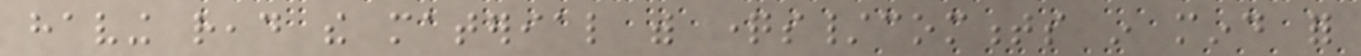having read the material with questions/comments in mind for
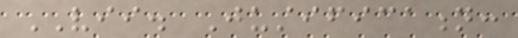VII. Justification:
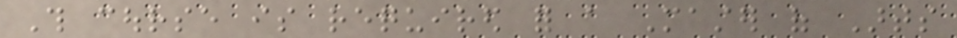This course is required for a Master of Arts
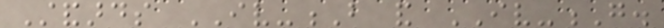Standards IV-B and IV-G.
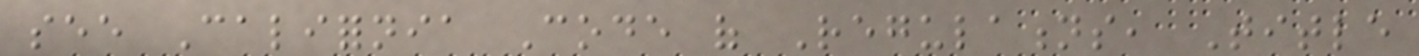see California Code of Regulations, Title
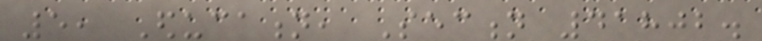5, Education, Section 41802.
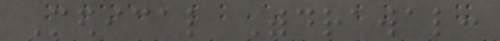Medical Withdrawal:
